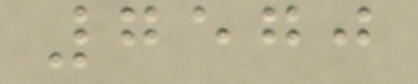7570
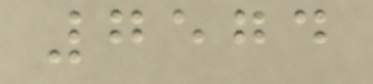7574
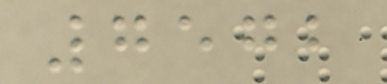7572
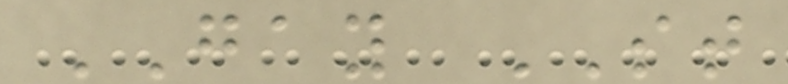GAY ST
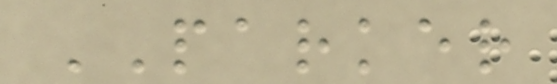PARKER
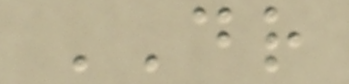DR
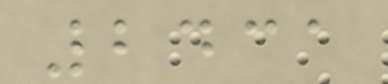2431
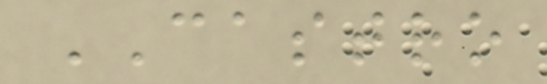CASTRO
